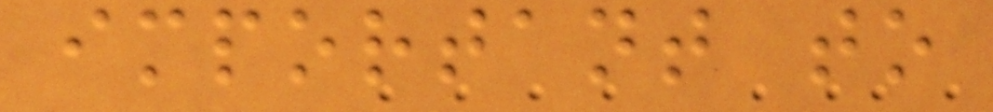important to
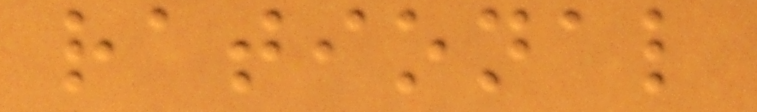rational
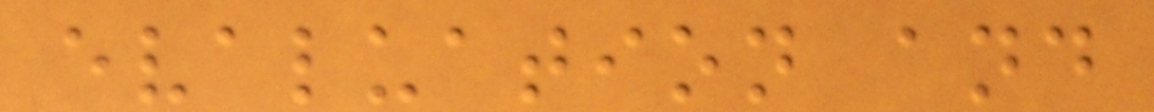evaluation and
